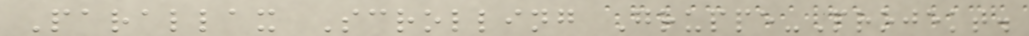Parallax Scrolling Gruppe-Projekt.
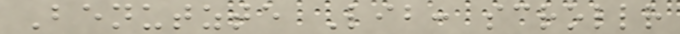Benutzte Lib: scrollr
